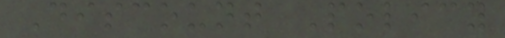Discount Policy
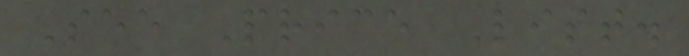See Price List.
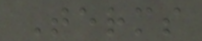Terms
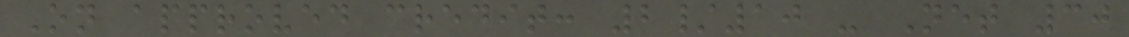On approved credit: 2/10 - Net 30
